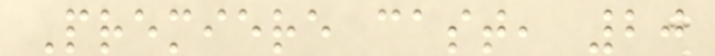Premiere cast, 20
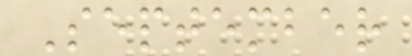September
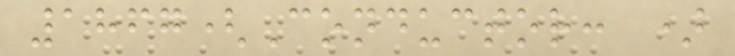1867(Conductor: )
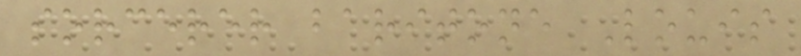sorcerer baritone Louis
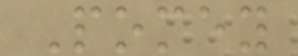Pomey
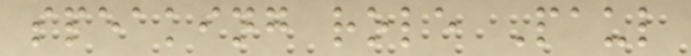speaking role Paul
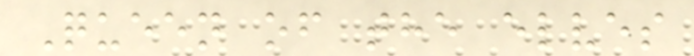Queen of the elves
